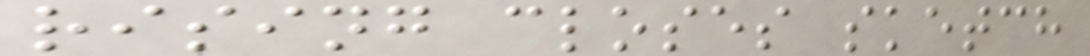rising closes sketch
